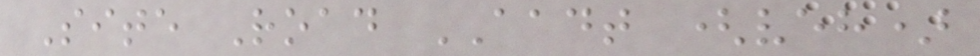Site Road AADT (veh)
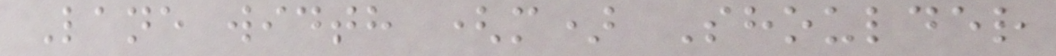Lane width (m) Shoulder
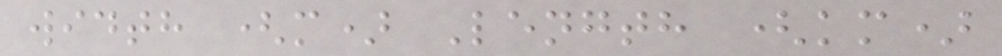width (m) Length (km)
